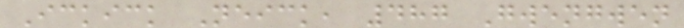Ickick Neick, 487 Gwengwen
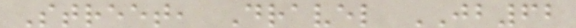Street, Dravel JB62
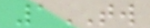1TW
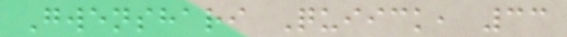Gwenshari Quiick, 33
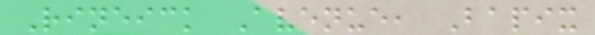Rineick Avenue, Bapix
